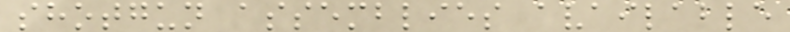shotgun assemblies available
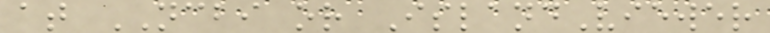at NCBI or IslandViewer
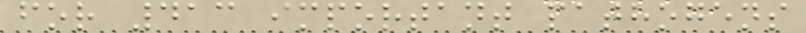for 413 important pathogens
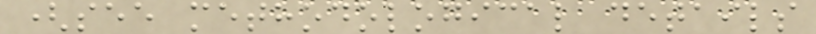(see methodological details
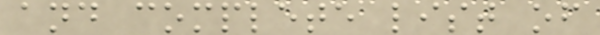and complete list of
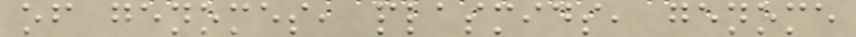of genomes, plasmids, genome
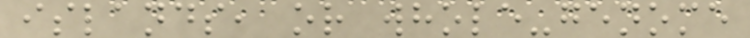islands, or whole-genome
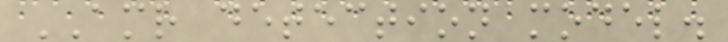AMR detection model.
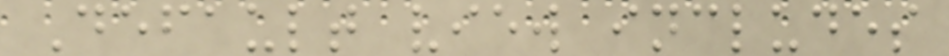Default view includes
